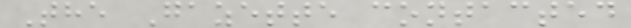The Gazette contacted
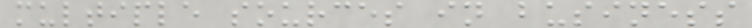multiple sources in business
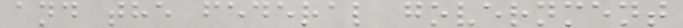and the federal government
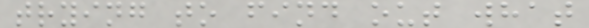trying to find out what
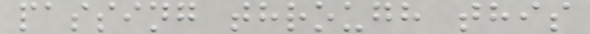passing through this
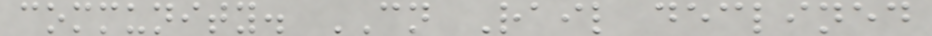community. CN Rail declined
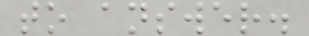to answer.
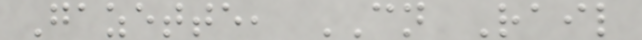Gazette, CN Rail
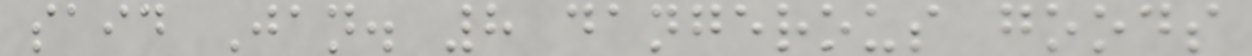said Jan. 8 dangerous goods
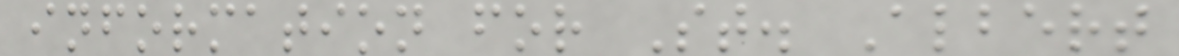information for St. Albert
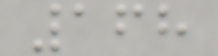168
